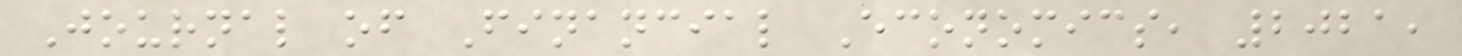Journal of Financial Economics, 2021,
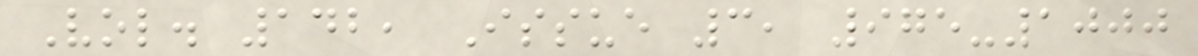Vol. 142, Issue 3, 975-1000
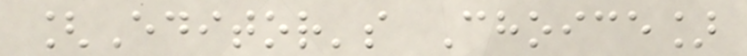[Editor's Choice]
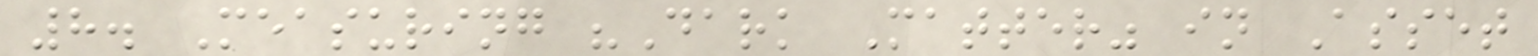8. Measuring "Dark Matter" in Asset
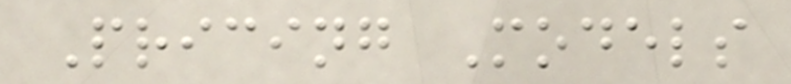Pricing Models
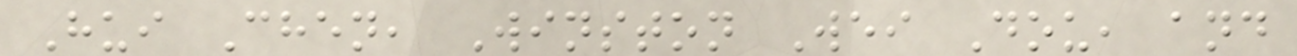Hui Chen, Winston Wei Dou, and
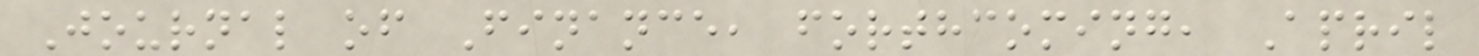Journal of Finance, forthcoming, April
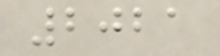2021
